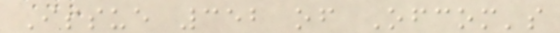Issue 352 of Ofcom's
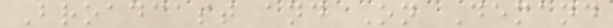Broadcast and On Demand
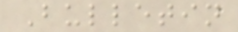Bulletin
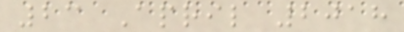23 April 2018
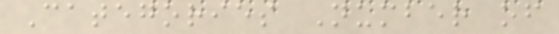Categories Number of
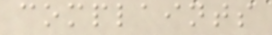complaints
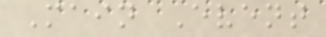Main Event
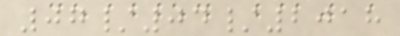07/04/2018
